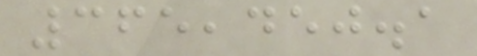365,450.1
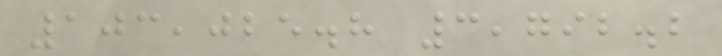103,025.8 3,792.2
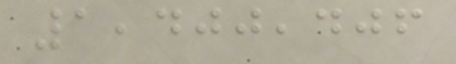1,400,406
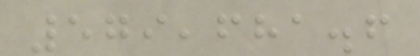579,681.6
